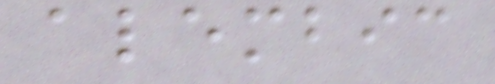alembic
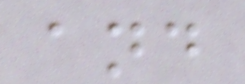and
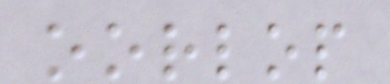oorlop
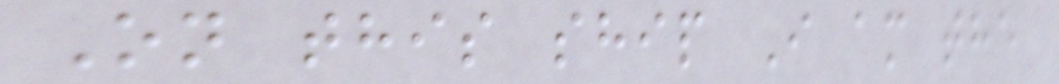On this ship I am the
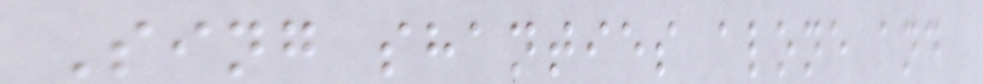Sing shanties alone and
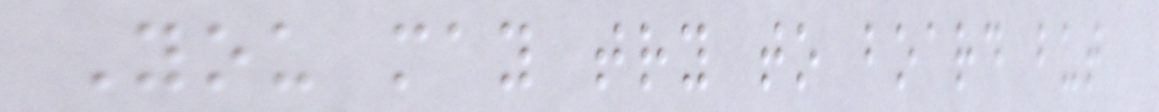You may try to board but
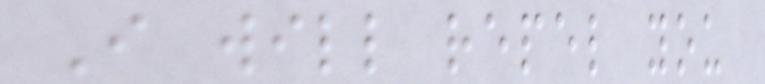I will repel you
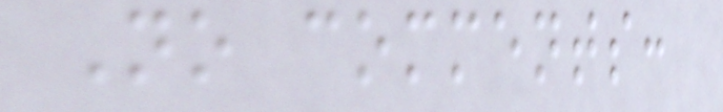No comments:
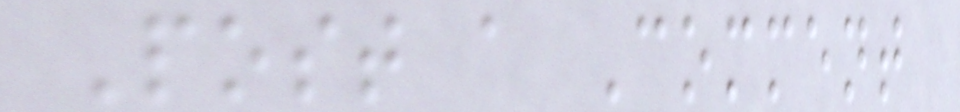Post a Comment
